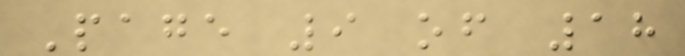Page 9 of 18
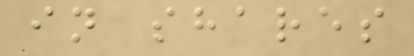in shares
